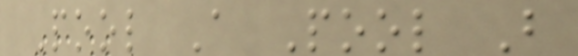Pool A Pool B
